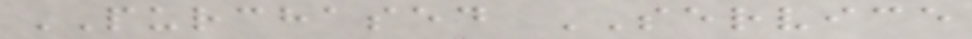PURCHASED SERVICE
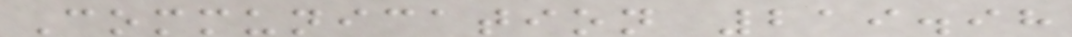Communication 219.98
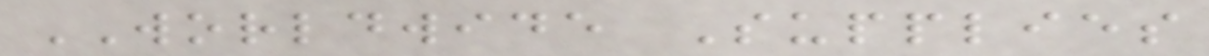WORLDWIDE Supplies
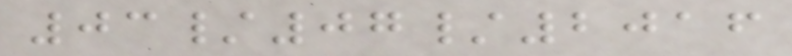03/07/2016
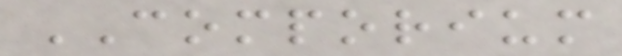COMPORIUM
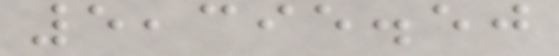5,395.50
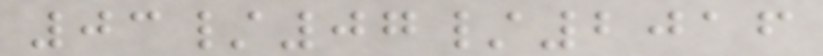03/07/2016
